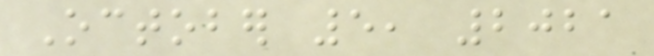October 5, 2021
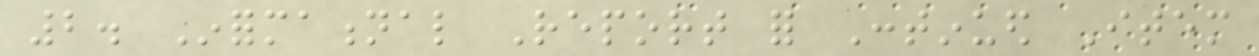2. Informational Report for Continued Item
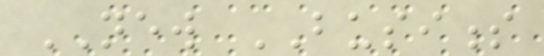NEW BUSINESS
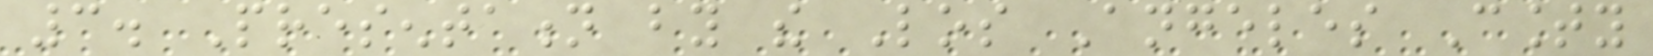3. Presentation by the Los Angeles County
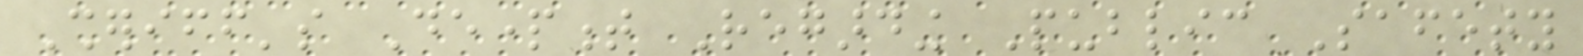Sheriff's Department Regarding Public Safety
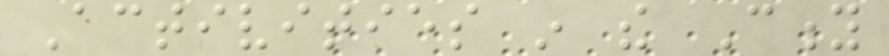Activities in the City
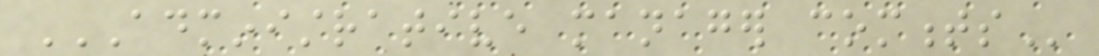ADMINISTRATIVE MANAGER COMMENTS
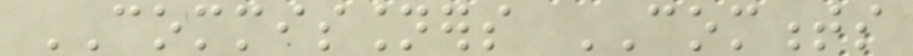COMMISSIONERS COMMENTS
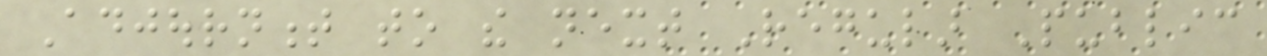Adjournment to the next Regular Public
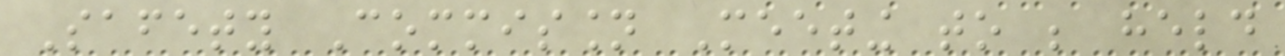Safety Commission Meeting to be held
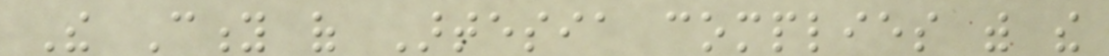The City of Artesia complies with the
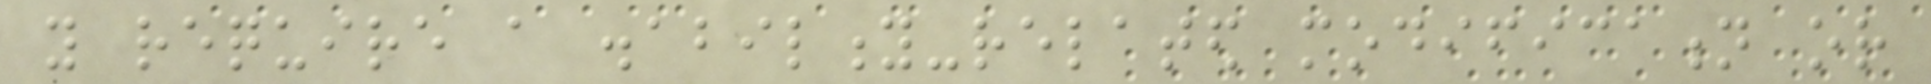you require a disability-related modification or
